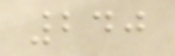240
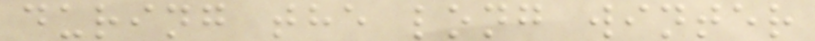during the long winter
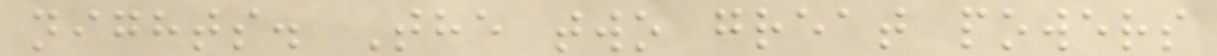nights. The two great powers
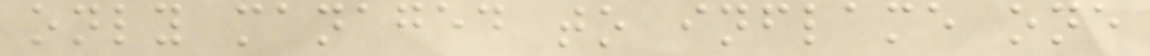only managed to inflame one
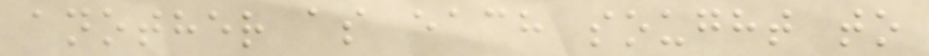another as each sought to
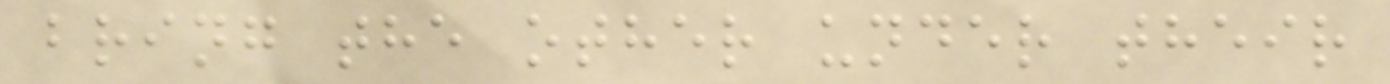bring the other under their
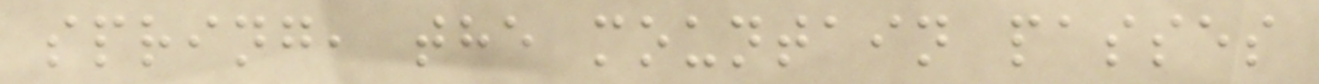spring, the mountain passes
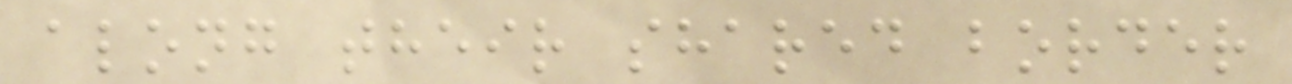along their shared border
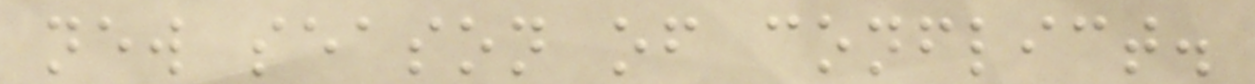new season of conflict.
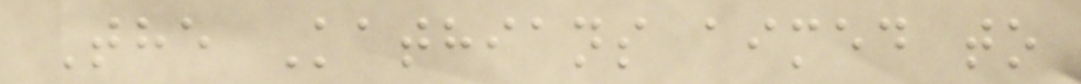The Kathians aimed to
